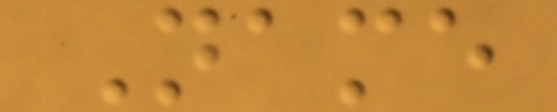Name
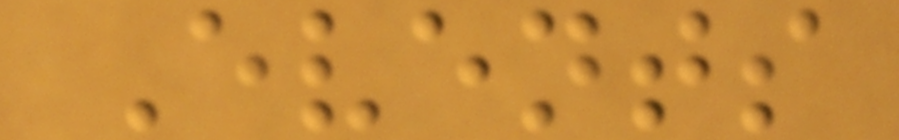Events
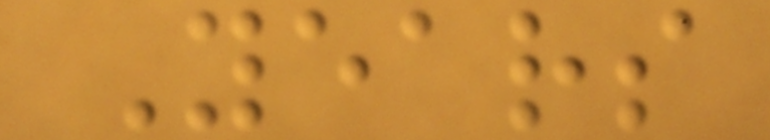Years
